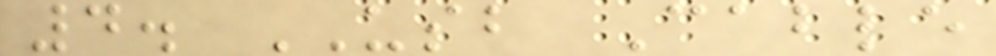4. USB Cable
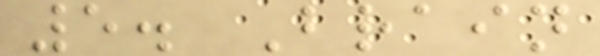5. Brain
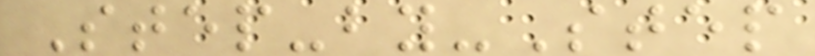Step-by-Step
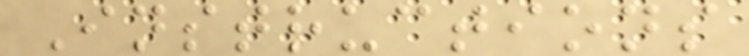Instructions
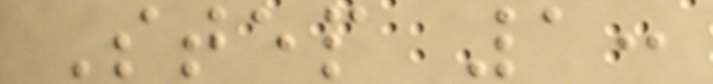Step 1:
